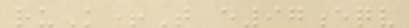ruK+T e97eqv
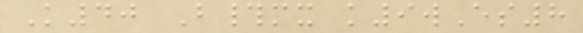K40 B#mx k9wEs8
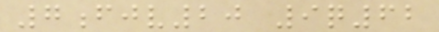7fjv20 9q62
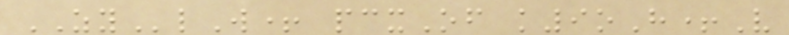ZYlW+ pcxOf k9oH+V
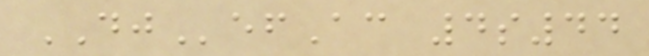DJefAc 4s44
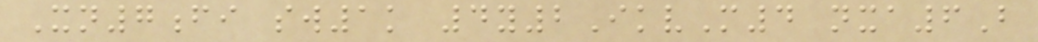Xn7fi sw1k 4y2IkvM4 nxa6B
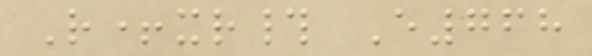R+xr# E768
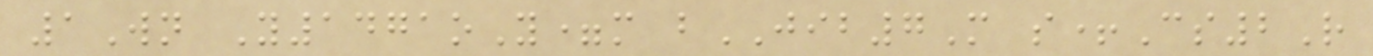1Wn Y1471oY=m bJIB7M s+Cs2R
